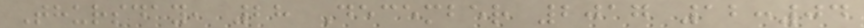Thursday, 28 December 2017 12:04
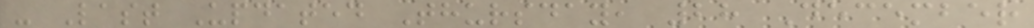- Last Updated Thursday, 28 December
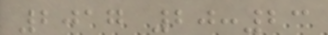2017 20:23
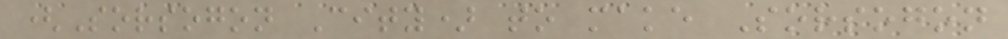(Sorsogon City) to make Sorsogon
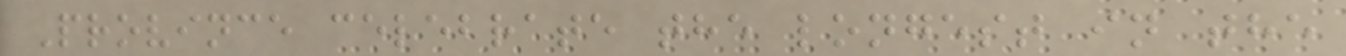Province celebrate the longest in the
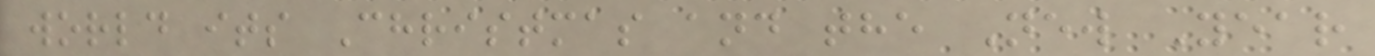world its Christmas and the New Year
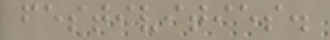festivities.
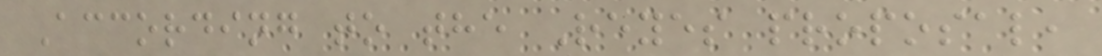According to the Reyes proposal,
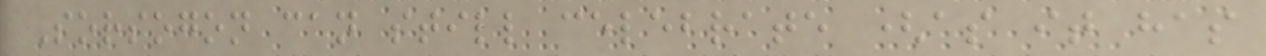Sorsogon can still celebrate (as it has
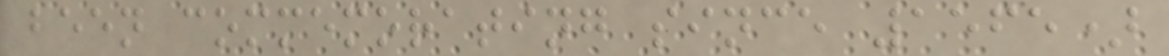been commemorating since 1565)
